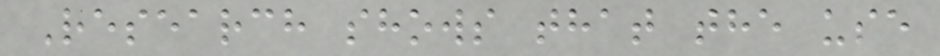Research shows that the use
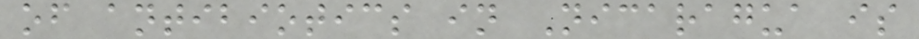of antibiotics in Nicaragua is
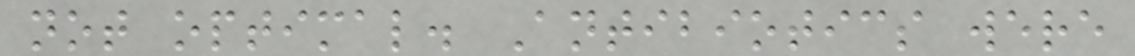not optimal. Antibiotics were
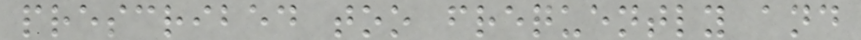prescribed too frequently and
